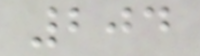204
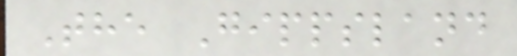The Gippsland
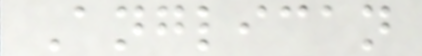Anglican
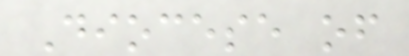Diocese of
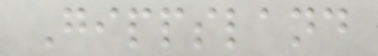Gippsland
